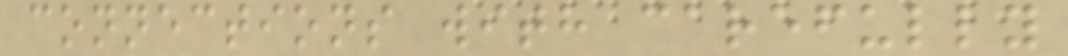connections with carefully
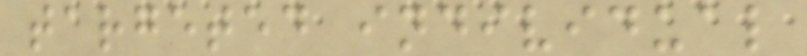targeted individual
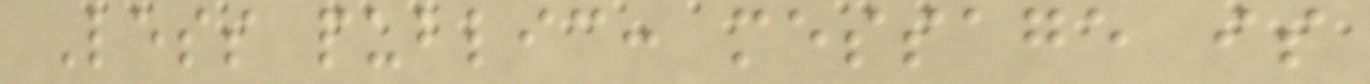Less public: message is
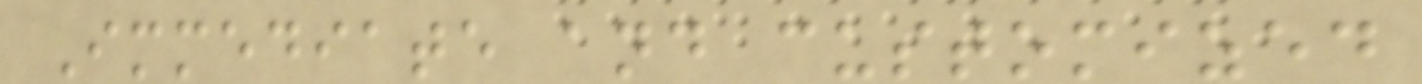Immediate and customized
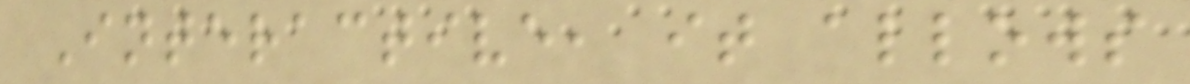Interactive, it allows
